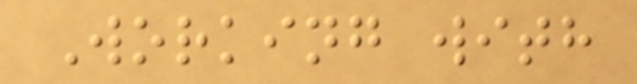Working with
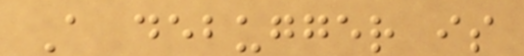A debugger is
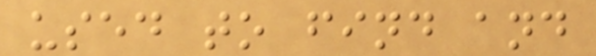used to find and
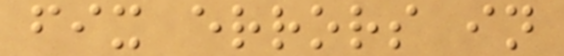fix errors in
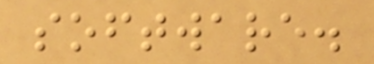software.
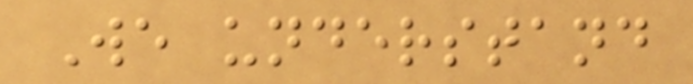We understand
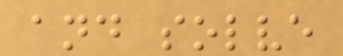and solve
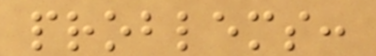problems:
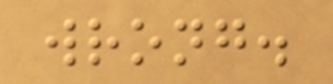wrong.
